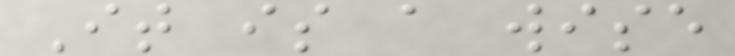It is a wise
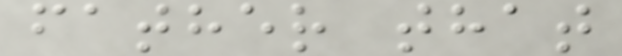father that
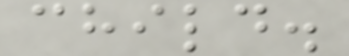child.
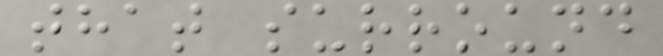that surround
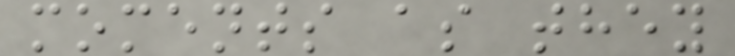moments as they
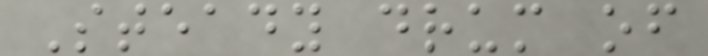Steady drum of
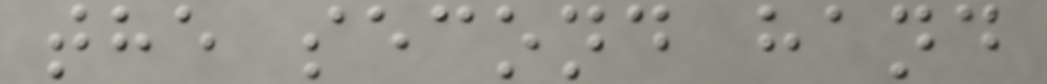the second hand
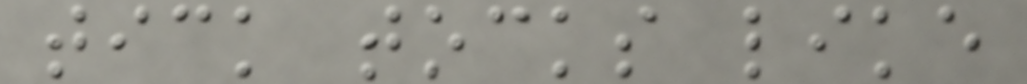tick tocks like
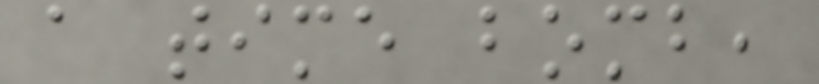a time bomb,
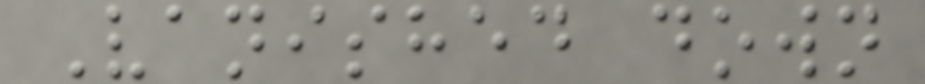Vanished down
